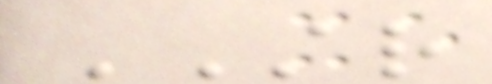STR
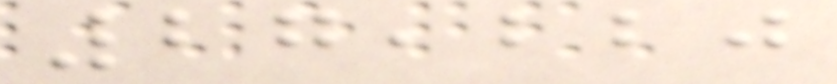27,220
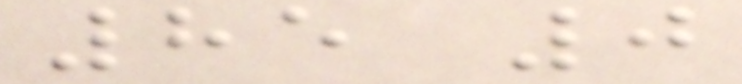85 0
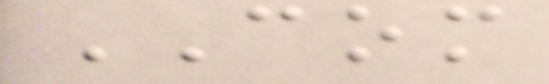COM
